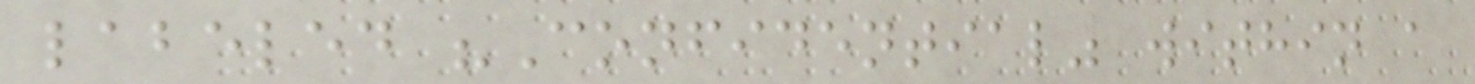labeled "Confidential" within a
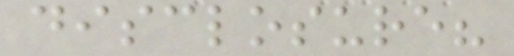disclosure?
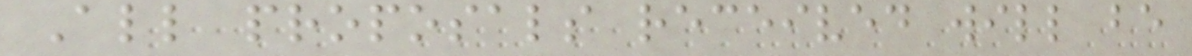All proposals received will be
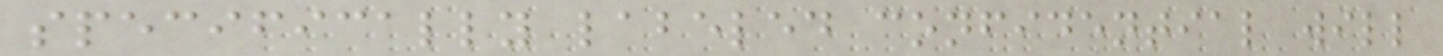specifically labeled confidential will
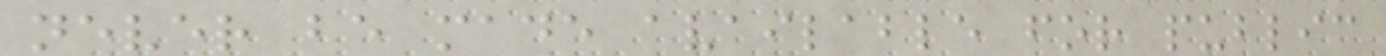never be made available for public
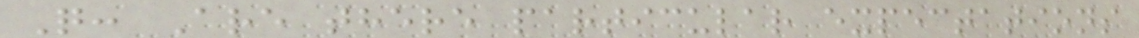Q: Are there particular expectations
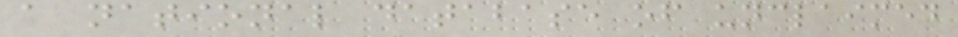a national database of unclaimed
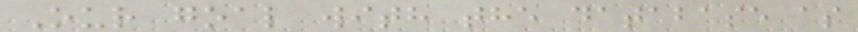Our goal with the database as
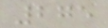275
